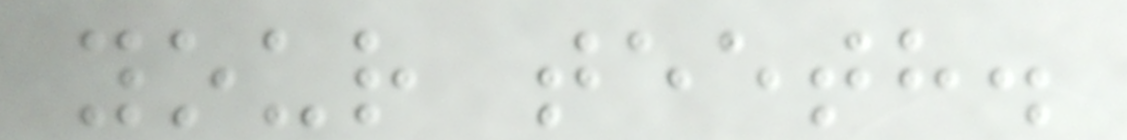your teeth.
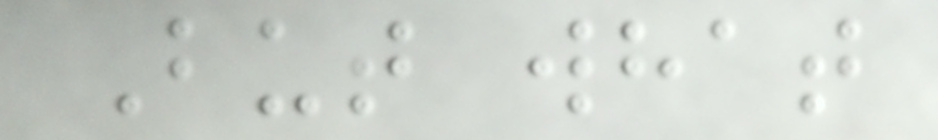But what
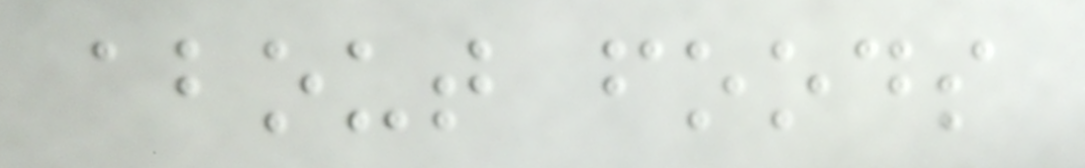about foods
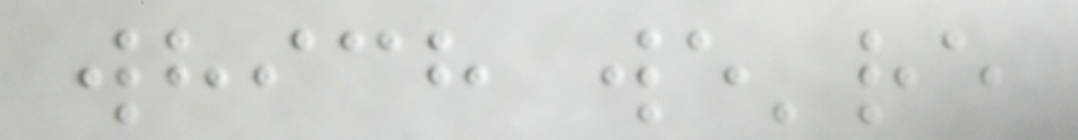which we're
